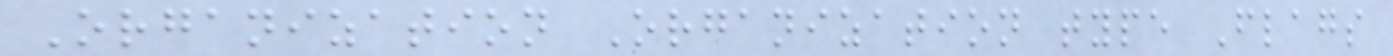Organization Organization type Flags
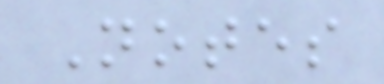Notes
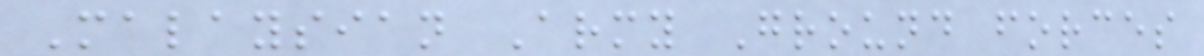Malaysian Army Ground forces
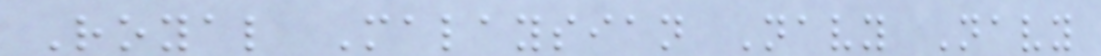Royal Malaysian Navy Navy
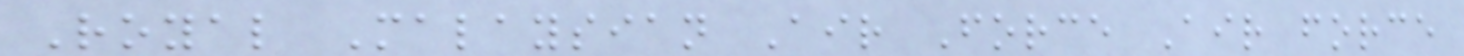Royal Malaysian Air Force Air force
